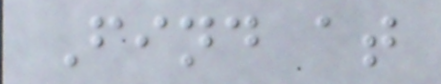Find at
